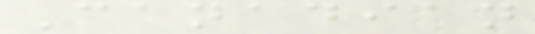Canadian
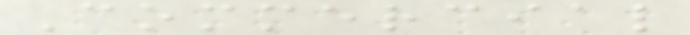Commercial
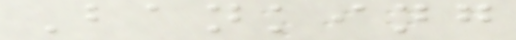Banking
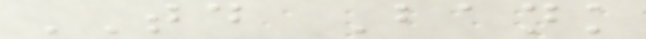TD Bank
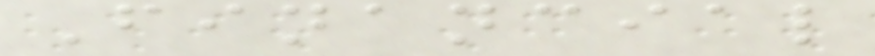Financial
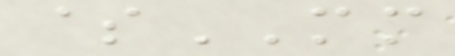$MM
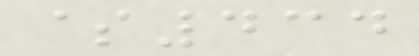$434
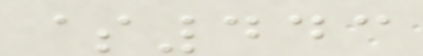$443
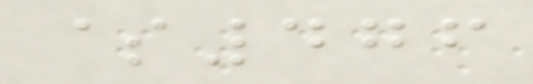$476
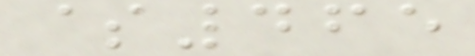$465
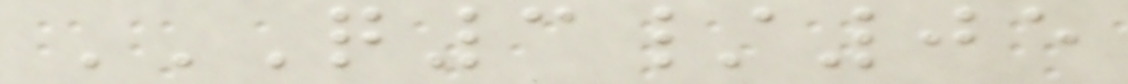Q3/05
